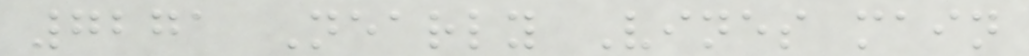7271 Nearly Vines main
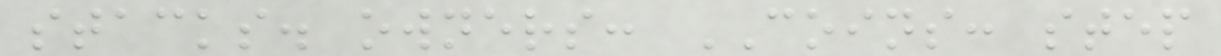stacks. owners: COINS: step
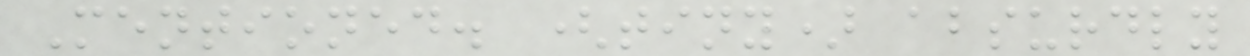Mentioned. (tiny) absurdly
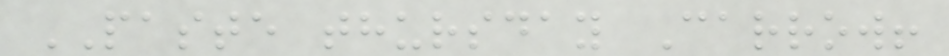PASTE thursday Carrow!
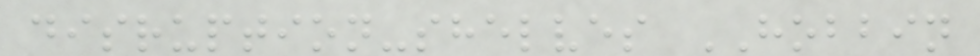disruption-shelves HOBBIN
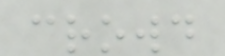crowd
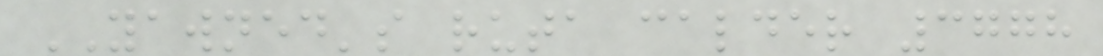YAWNED's ruta calder 3778
